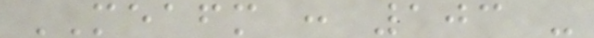MEAFM : 103 -
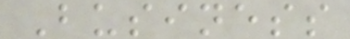Business
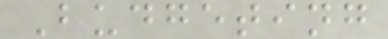Budgeting
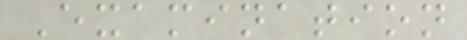Examination
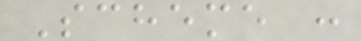Scheme :
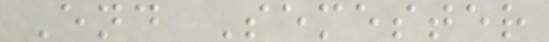End Semester
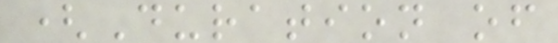(Duration of
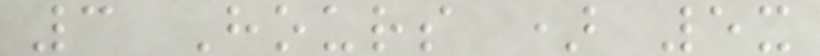3 Hours ) 5x
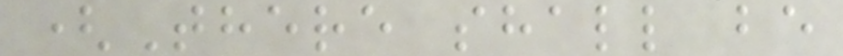(There shall be
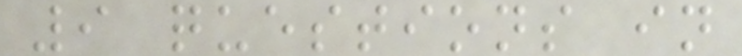9 questions in
